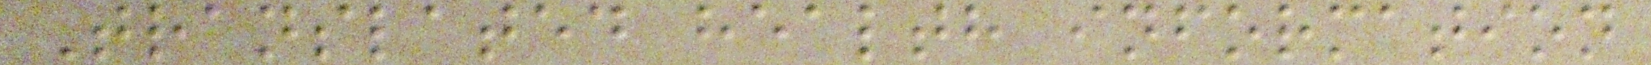Translated health information
